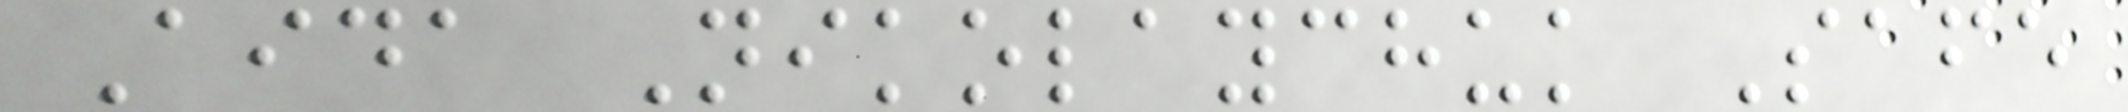Aida Nikolaychuk Safe
